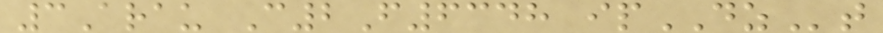3Arau C2F6348 ipDZt
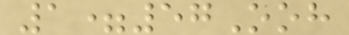1=57Ooh
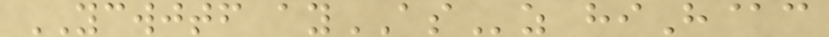YCWJTF ayASz hiH@c
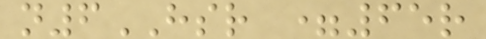n6HSR =65r
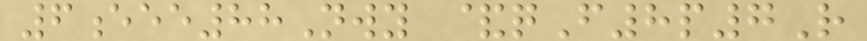6eee88Nwy &qF8p7R
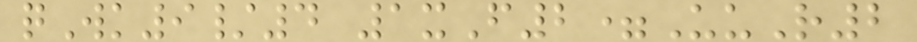qWk9/4 1xF2=UuR2
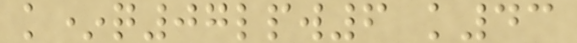k*q07lpw6 k43
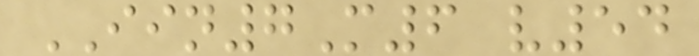IIN7M6 v54
